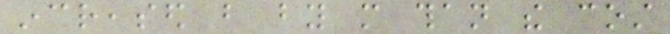increased but by more than the cost
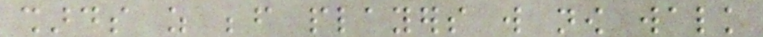shards as before players will now walk
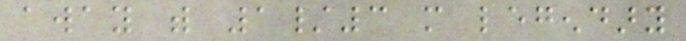away with 1/3 more legendary
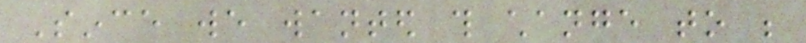Since we wanted this change to be
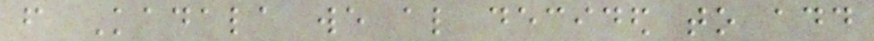from Kadala we also decided to add
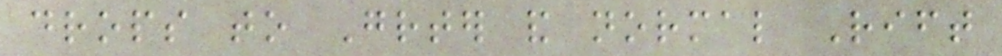drops to Greater and normal Rift
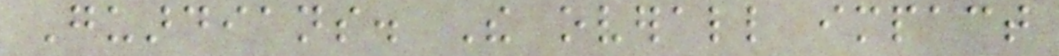Guardians. The overall impact
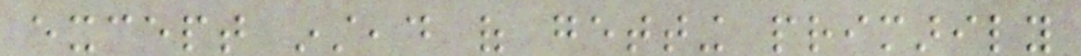except instead of getting primarily
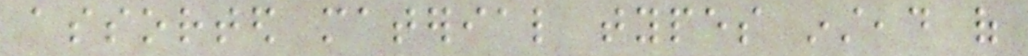assorted material types instead of
